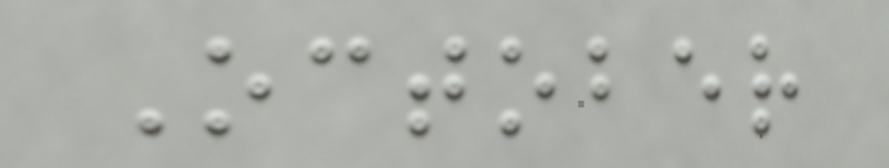October
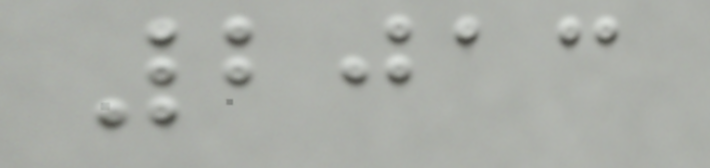2013
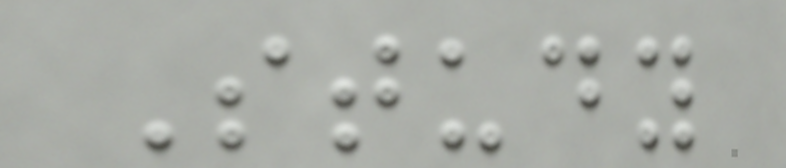Study
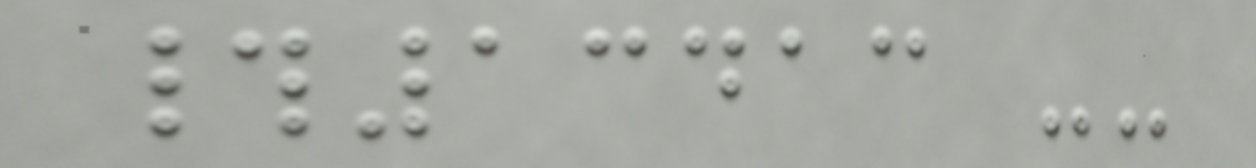#13413 --
